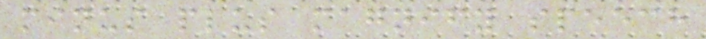minus plus magnify speech
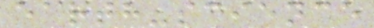earth-science
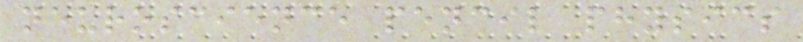neuroscience pencil physics
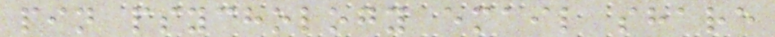pin psychology email share
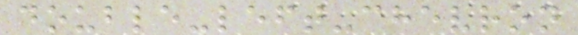double-left-chevron
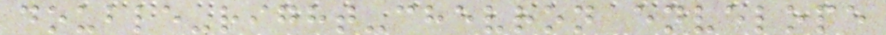double-right-chevron envelope
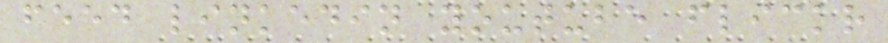feed linkedin youtube flickr
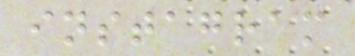instagram
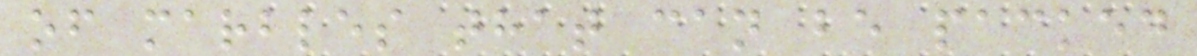of marbles that can be packed
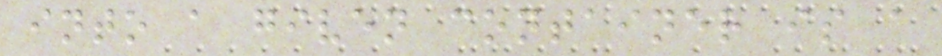into a given container is a
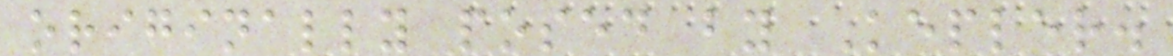originally posed by Kepler.
